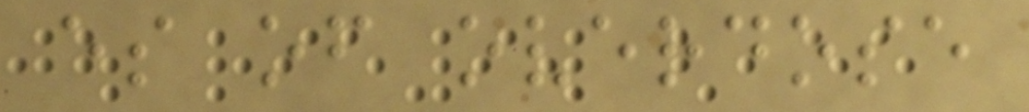es of overdose
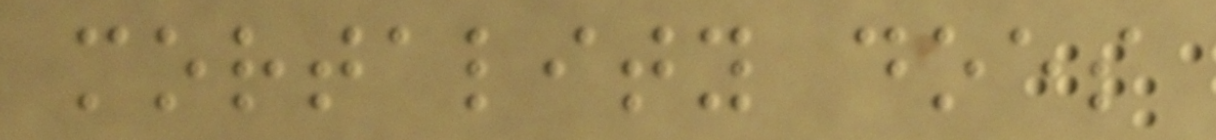mortality does
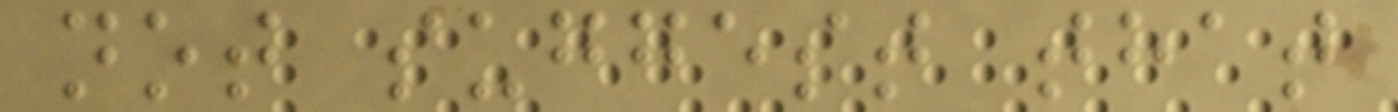not suggest that
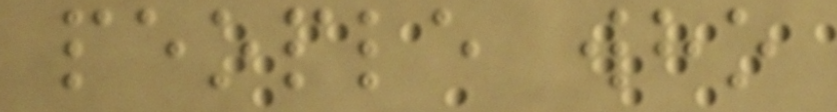people who
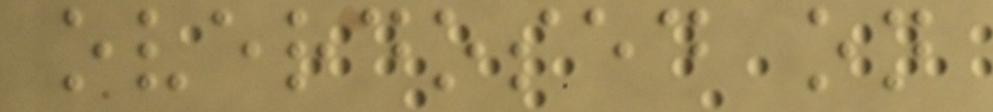overdosed on
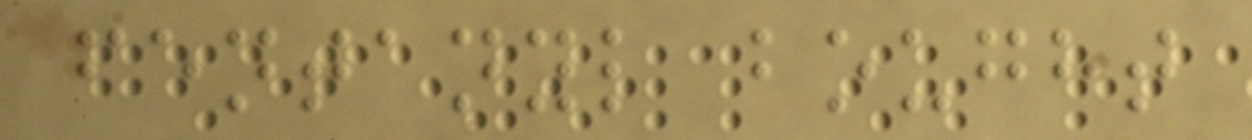fentanyl bought
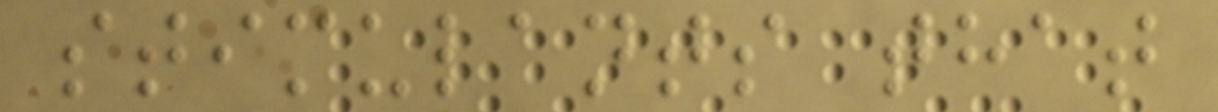stimulants that
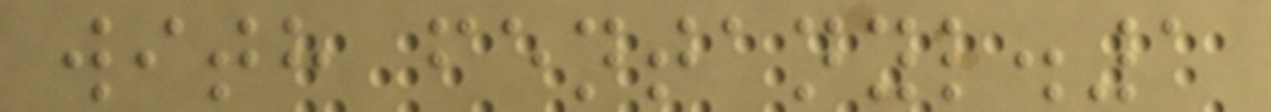with fentanyl.1
